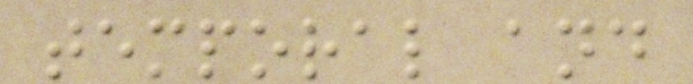temporal and
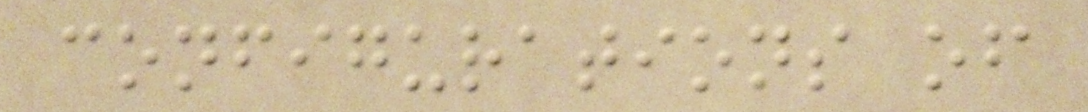configurations of
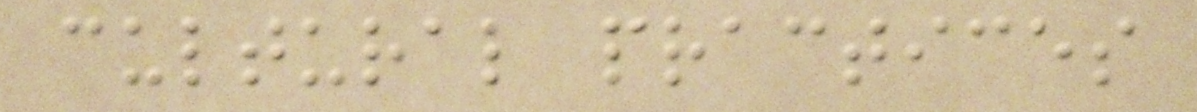cultural practices
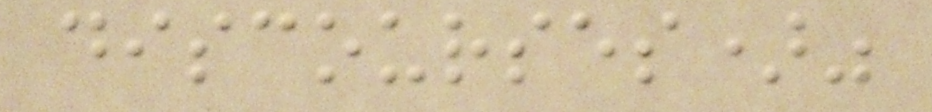discourses)"
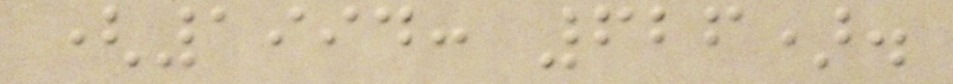(1994: 626).
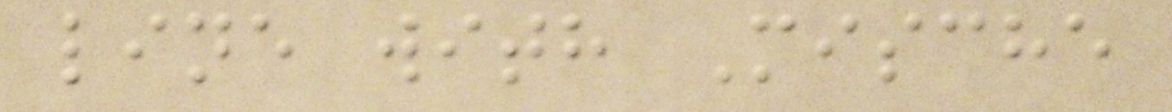line with Mische
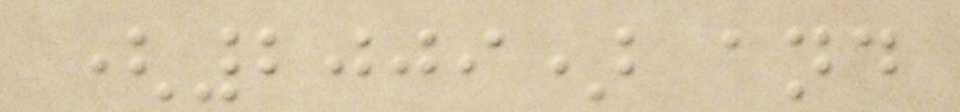(2009) and
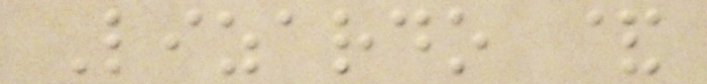Lizardo &
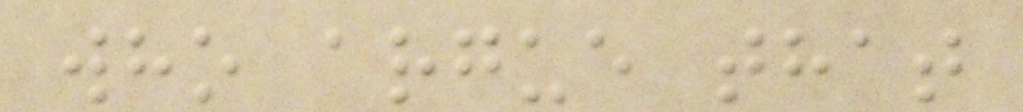who argue that
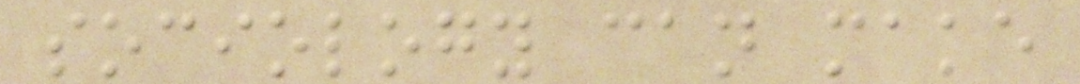sociology can make
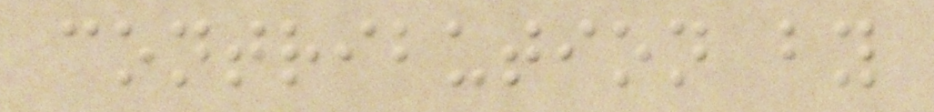contribution by
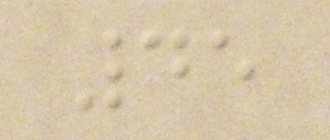45
